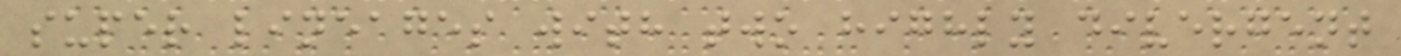super lineages with two highly divergent
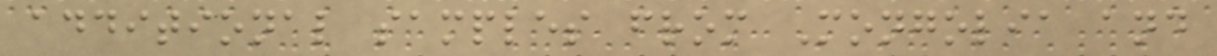additional samples from Mongolia and
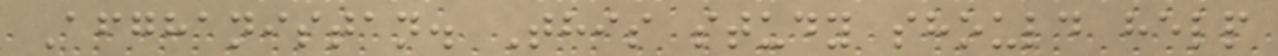Afghanistan. This study should help
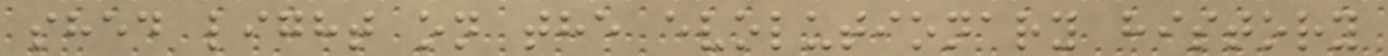shed light on the evolutionary history
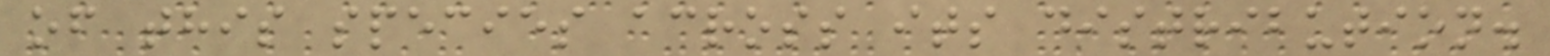of this species across its distribution.
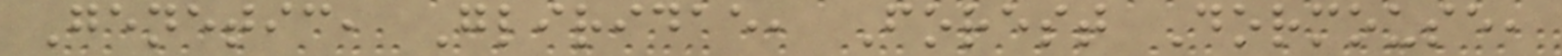Genetic, Gliridae, Forest Dormouse,
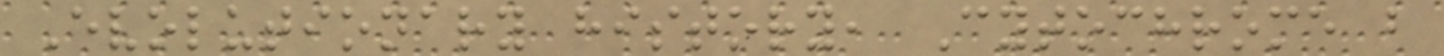Evolutionary history, Cytochrome b
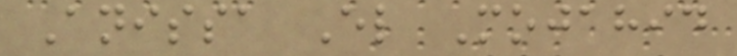Anissa El Mojahid
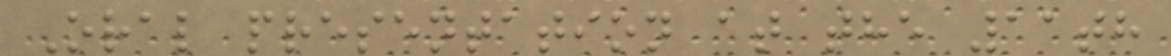Oral presentation at the 11th
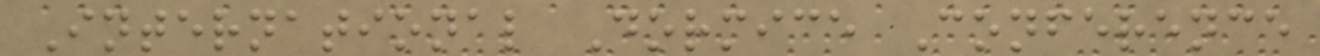International Dormice Conference
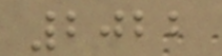2022
